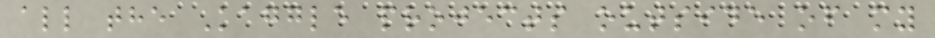all the Kaggle projects outside of my
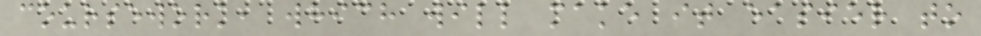coursework, which will make it easier to
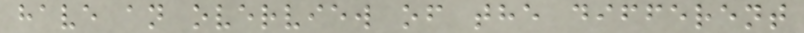have an overview of the different
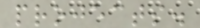projects.
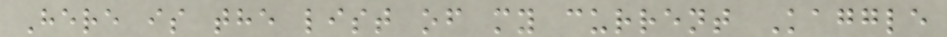Here is the list of my current Kaggle
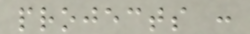projects :
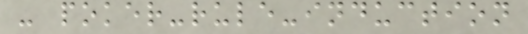- poker-rule-induction
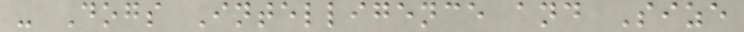- Dogs Intelligence and Size
